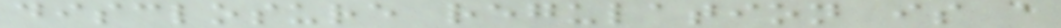disclosure regulation is a
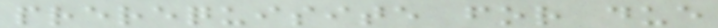prerequisite for due
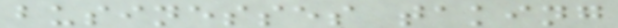businesses taking
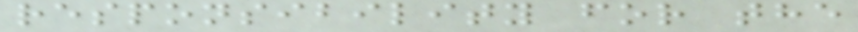responsibility for the
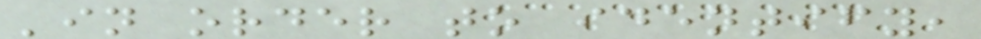'in order to identify,
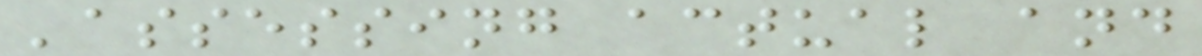'assessing actual and
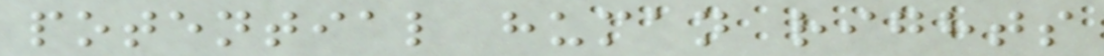potential human rights
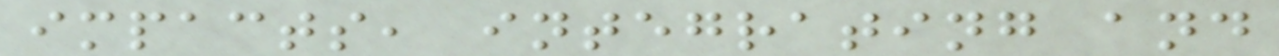impacts, integrating and
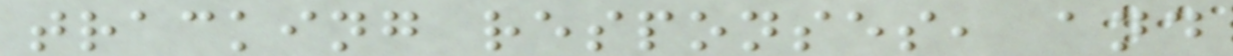tracking responses, and
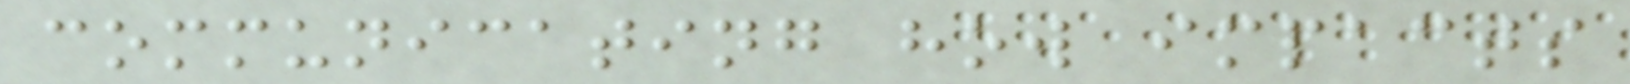communicating how impacts
